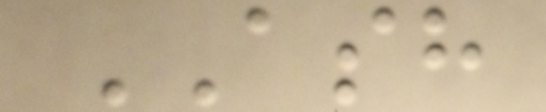ASH
